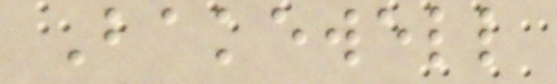Bakewell
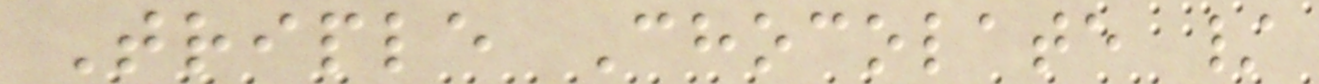Triple Chocolate /
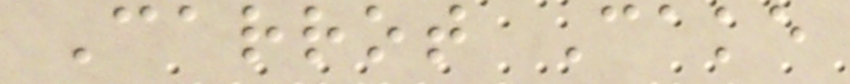Carrot Cake
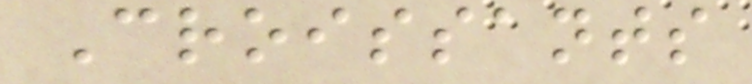Croissants
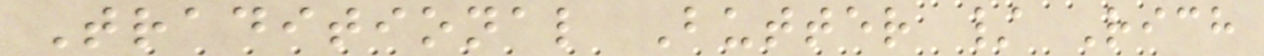Traditional Butter / Rich
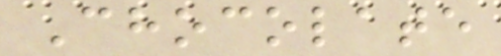Chocolate
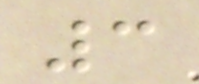3
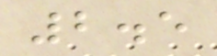2.5
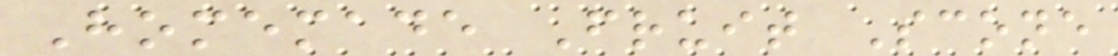Homemade Fruit Scone
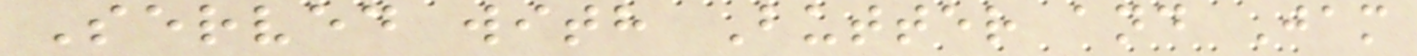Served with Butter and Jam
